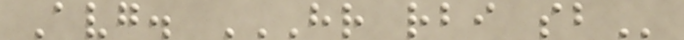Avg. HR RBI SB
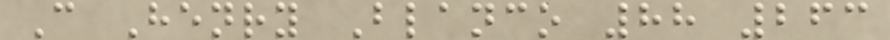C Henry Blanco 88 263
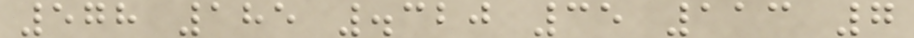578 185 .320 35 113 7
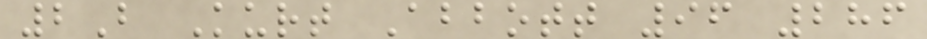2B Kurt Abbott 96 286
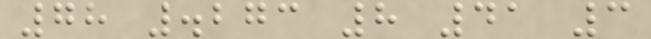78 .273 8 41 3
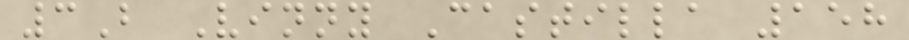3B Vinny Castilla 158
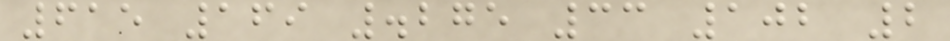615 169 .275 33 102 2
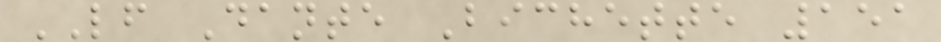LF Dante Bichette 151
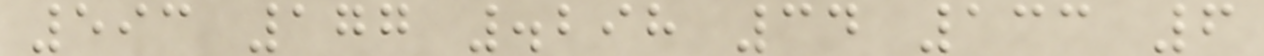593 177 .298 34 133 6
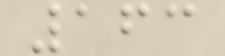163
